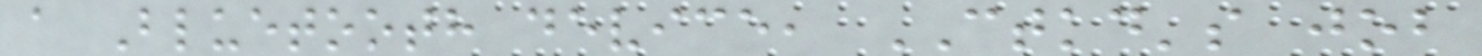a Bluetooth device, CTKD's job
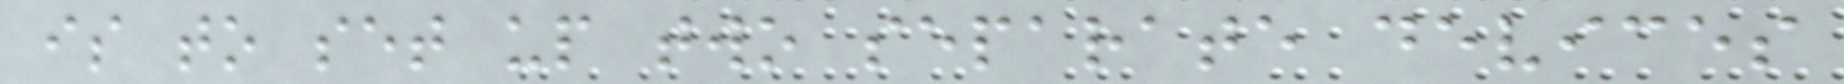is to set up two separate devices
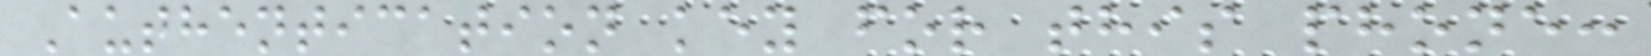Authentication key for this phone:
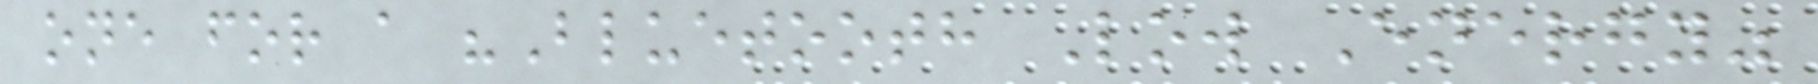one for a "Bluetooth Low Energy"
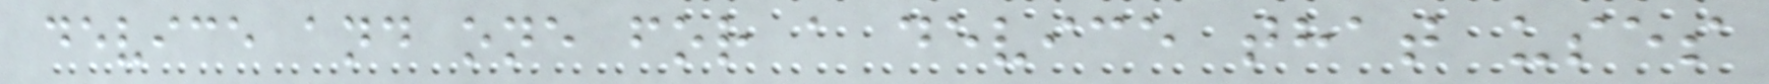device and one for a device that uses
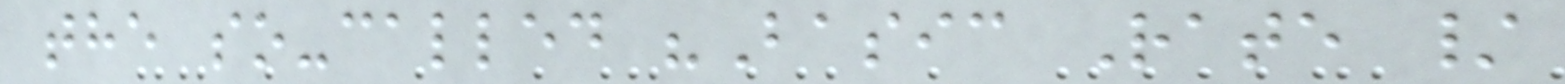the so-called "Basic Rate /
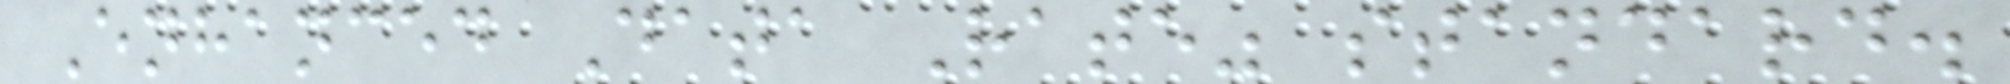Enhanced Data Rate" standard.
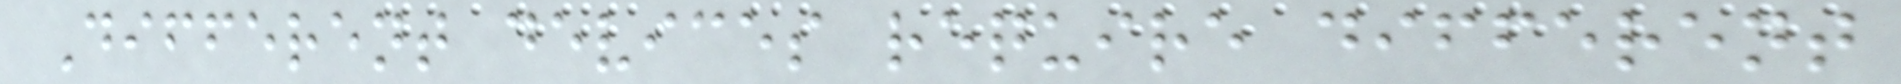Different devices require different
